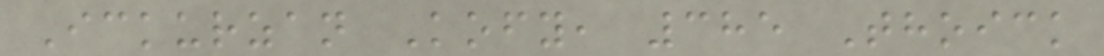Ickurzan Kofy, 385 Thoick
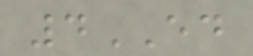4ED
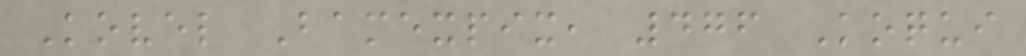Kovel Bamexpix, 476 Koqui
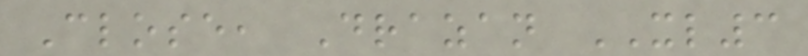Close, Drazan XL3
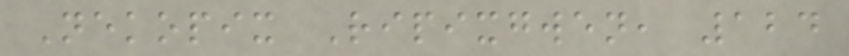Nekopix Ripixgwen, 124
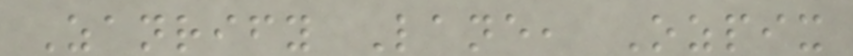Zanrify Lane, Ozpix
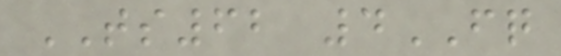TS62 4FQ
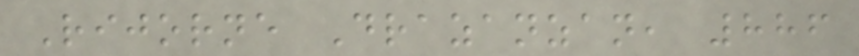Rijorne Drazanzan, 886
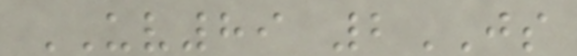UV89 2JS
